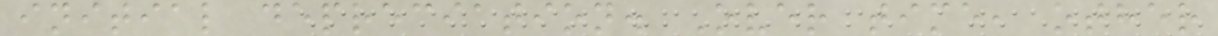initial depreciation. Over time, other
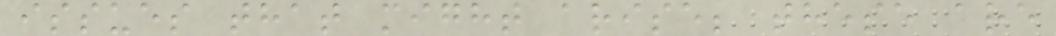issues that might arise; these are
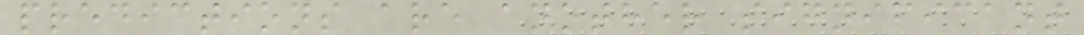predictions are another significant
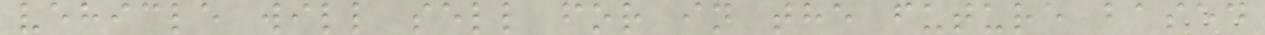vehicle will sell for in the future based
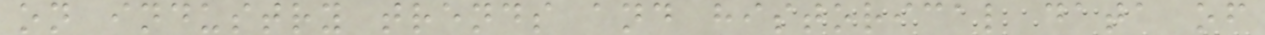on industry trends and historical data of
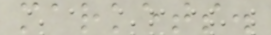markets.
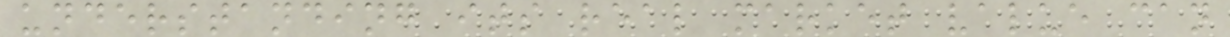understanding its real market value can
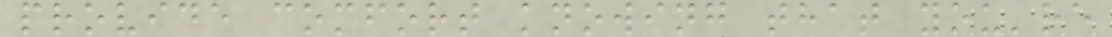provide comfort knowing that you're
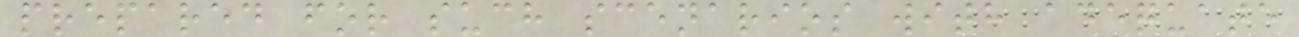prepared for such scenarios with adequate
